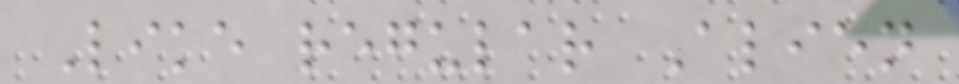Like regular Alien
